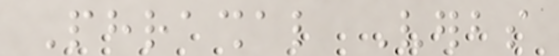Phrashal Verbs
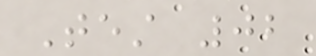Test 02
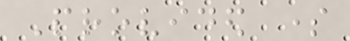Provided some
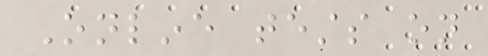Online tests on
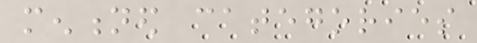mentioned categories
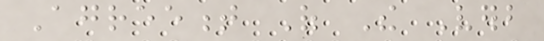Agreement Of The Verb
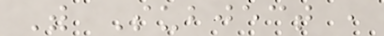With Subject ,
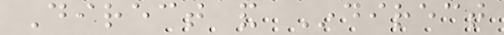Direct and Indirect
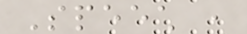Speech ,
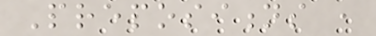Prepositions ,
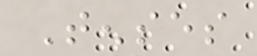Tenses
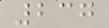237
